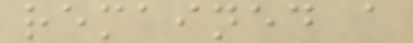remained a
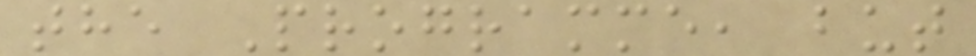the Programme, but
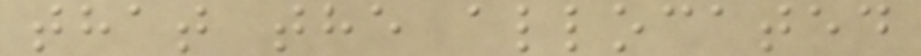that the allocated
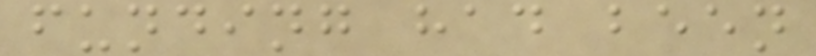funding had been
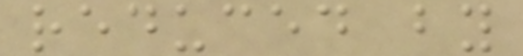reduced by
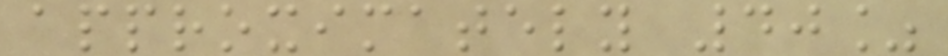approximately 40%
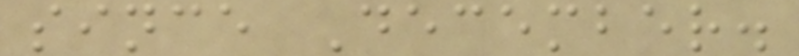since December.
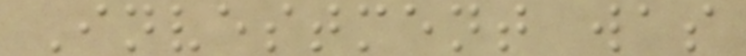Investment was
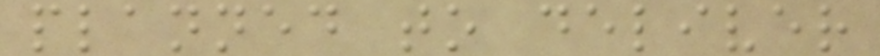planned to deliver
